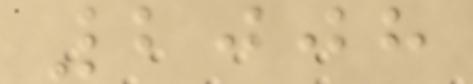2008
